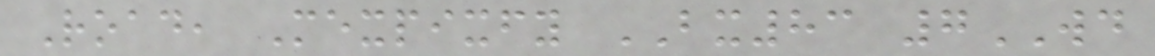Road, Mexpixfy BX83 7WD
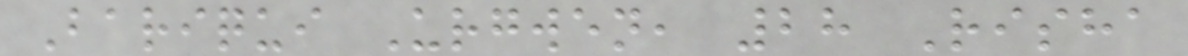Bariqui Urgwen, 28 Risha
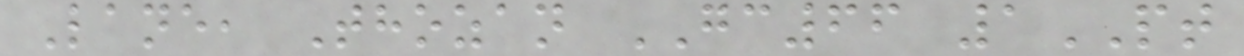Lane, Thozan GC66 1PT
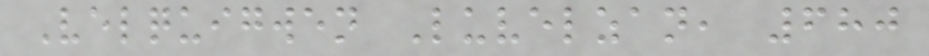Velquigwen Luvelzan, 680
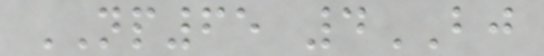NP65 4BJ
